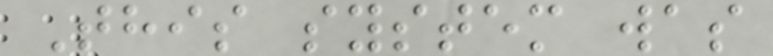This system was
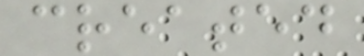created
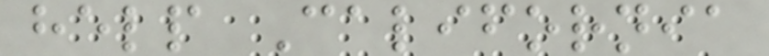help California
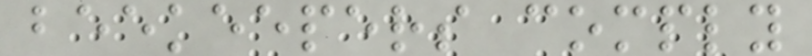beekeepers comply
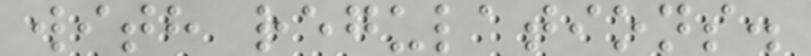with regulations.
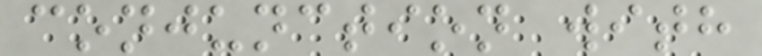conjunction with
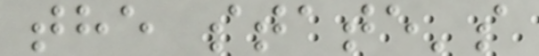the state's
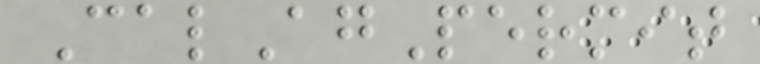CalAgPermit
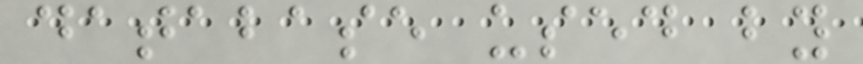database used by
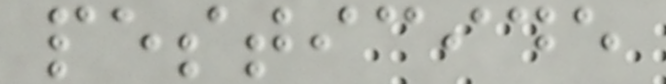pesticide
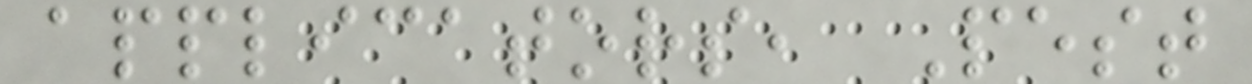applicators, Pest
